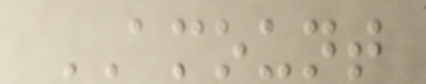AMOUNT
